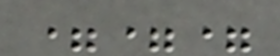===
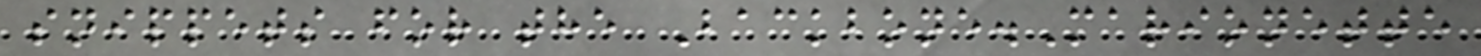snippets for the Backbone.Marionette
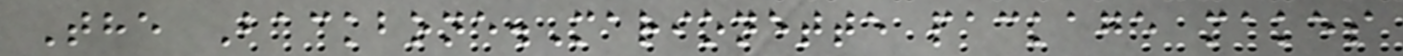The Backbone.Marionette package makes
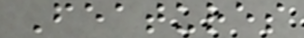Features
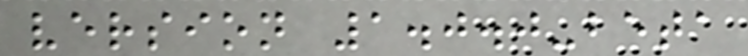version 1.0.0-beta
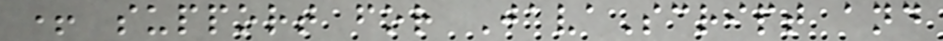+ support for JavaScript and
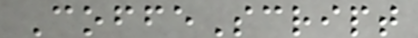CoffeScript
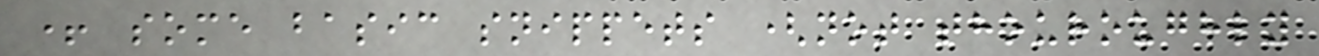+ some basic snippets (not thouroughly
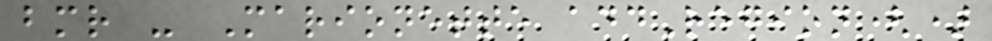bmr - Marionette addRegion()
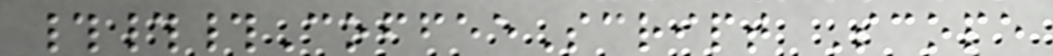###CoffeeScript Scope
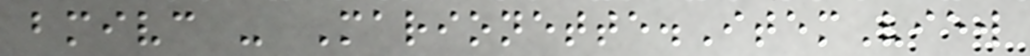bmivc - Marionette.ItemView
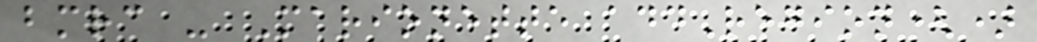bmrc - Marionette addRegion()
